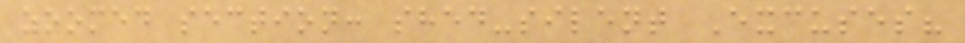zoomed section: shed-silent Excuses?
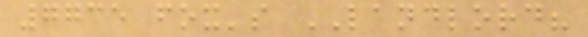7735 fox's LANDLORD?
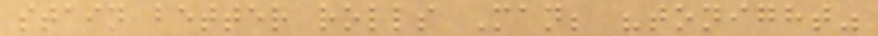stain better rolls Man; "tonight"
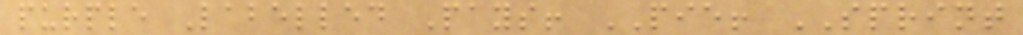purple Labelled Pays! PIE! SPRINT
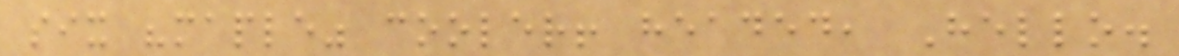six "maple" cooler! headed, Hello.
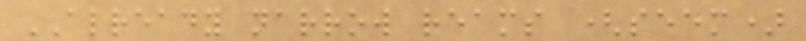ALREADY narrow reams (seem)
